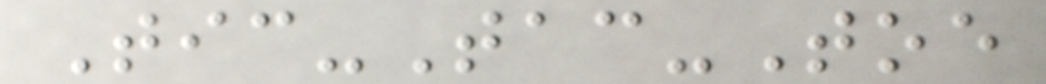Tic-Tac-Toe
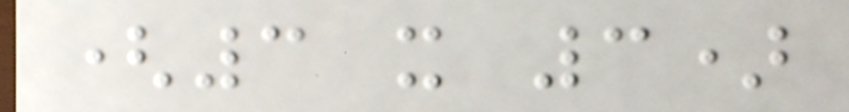(3 x 3)
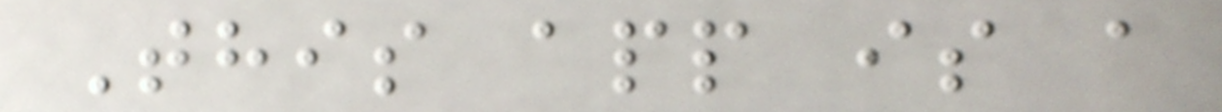This app is a
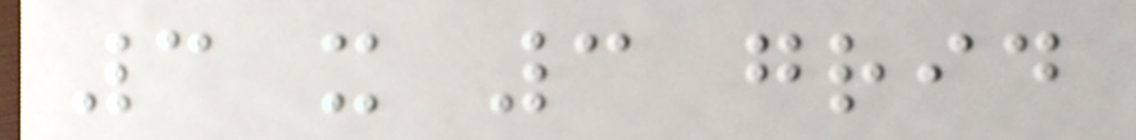3 x 3 grid
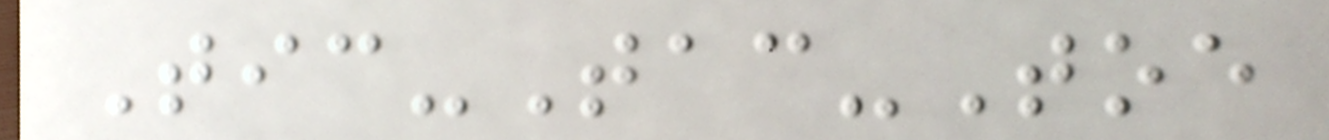Tic-Tac-Toe
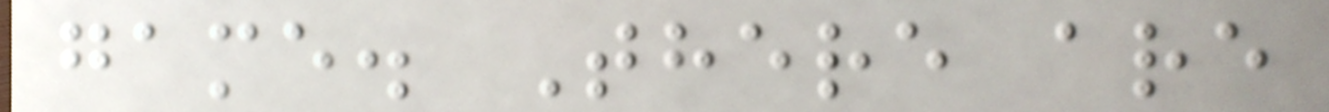game. There are
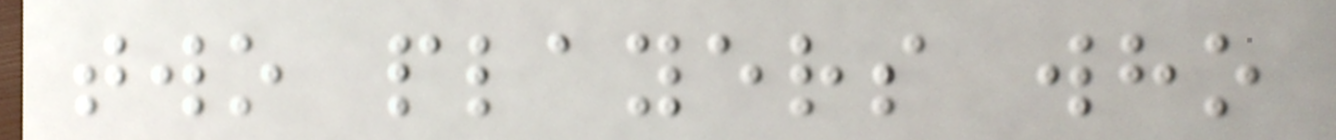two players who
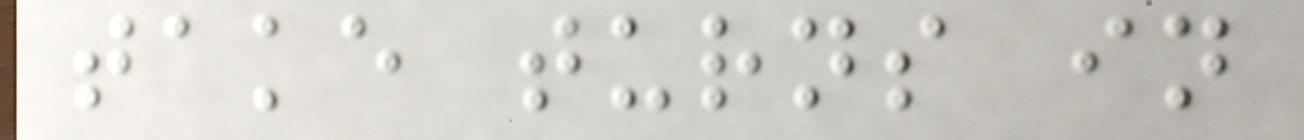take turns in
